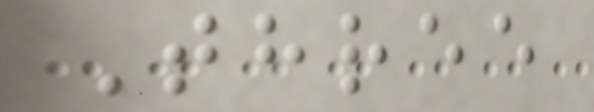Three
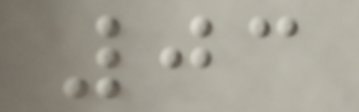03
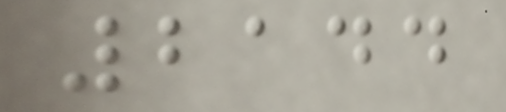2144
